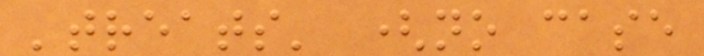'treats' (no case
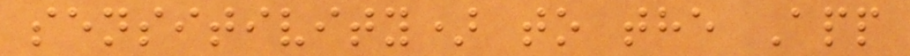sensitivity) to the App
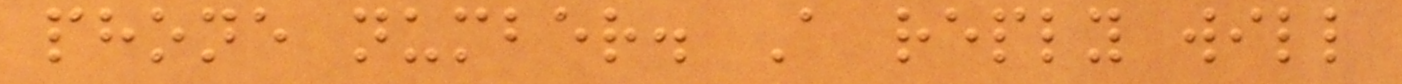phone number. A reply will
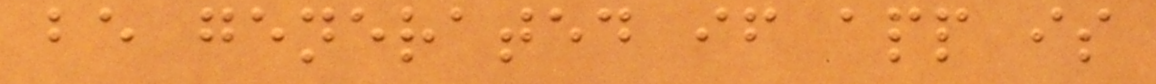be generated if app is
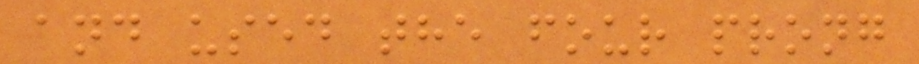and used the four prong
